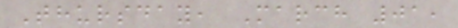Thursday, March 01,
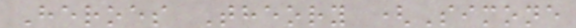Heroes Theory (Simone
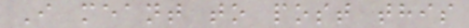I meant to post this
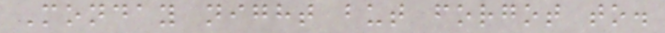Monday night but forgot to.
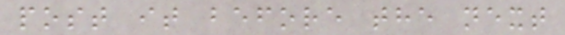post it before the next
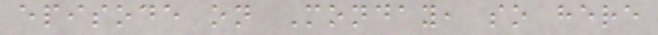episode on Monday, so here
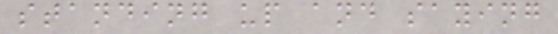standing up and saying
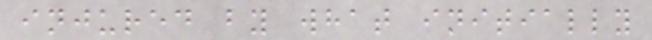injured by what initially
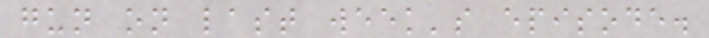gun on last week's episode.
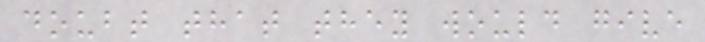doubt that they would give
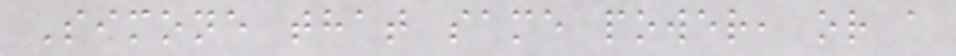Simone that same power, or a
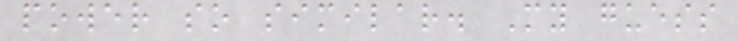power so similar. My guess
